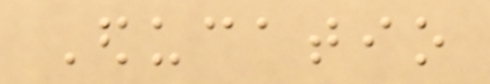Educatio
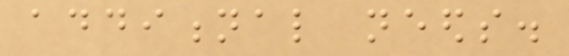additional needs.
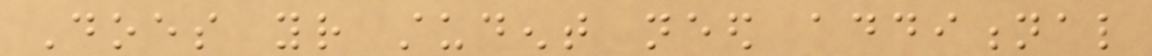Does your student need additional
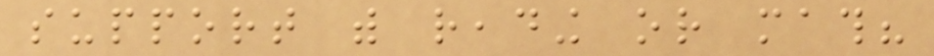support with reading or math?
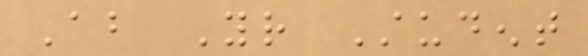About Your Student
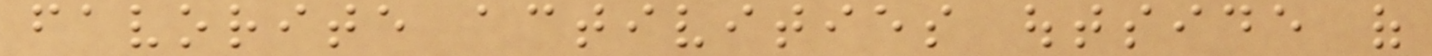favorite activities outside of
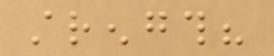strength?
